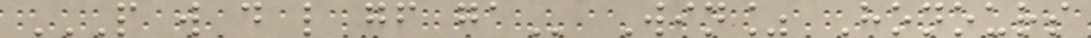P W D L GF GA Win% Honours
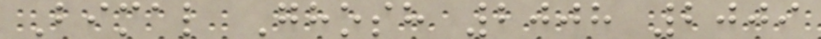Bimal Ghosh 2008 2009
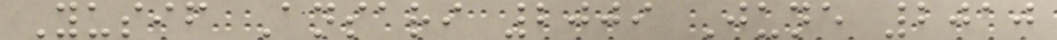Yusif Ansari 2009 June 2010
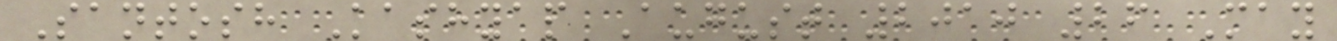Santosh Kashyap August 2010 26 May
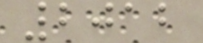2012
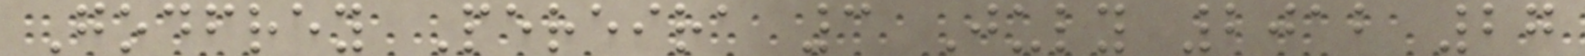Godfrey Pereira 3 July 2012 27
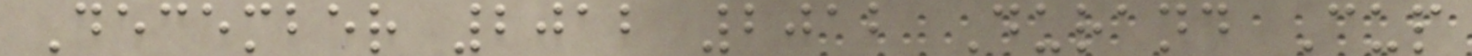December 2012 2012 Durand Cup
